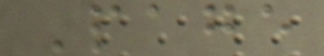Page
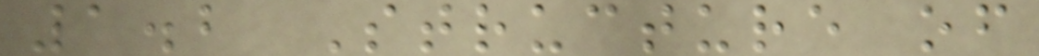1.2 Structure of
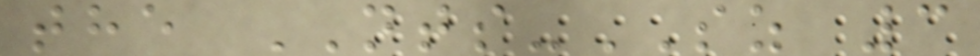the NTS-SZ 3
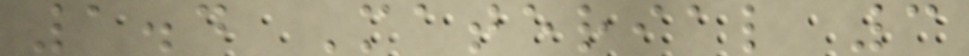1.4 Material 3
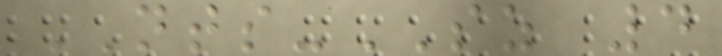NTS-SZ 4
